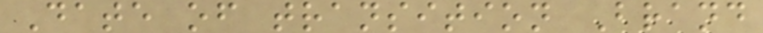Date of transition Brand
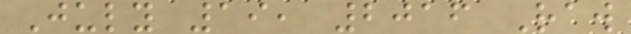July 19, 2016 Raw
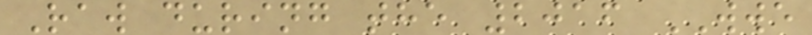Raw during the 2016 WWE
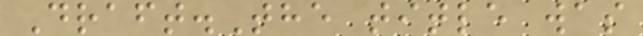Draft.The title was
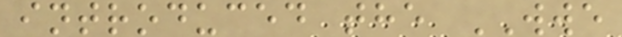introduced the WWE
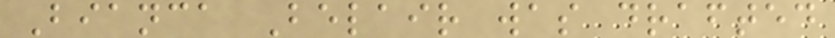Bianca Belair was drafted
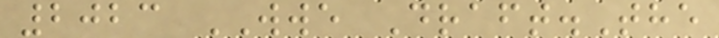2023 WWE Draft.The
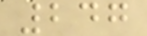247
